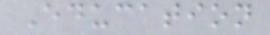Education
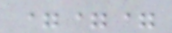===
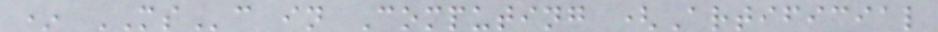* MSc in Computing (Artificial
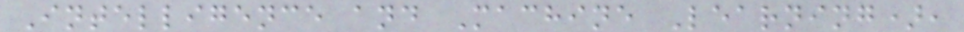Intelligence and Machine Learning),
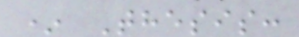* Thesis:
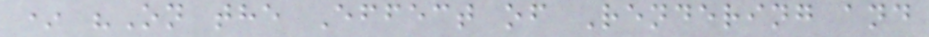* "On the Effect of Rendering and
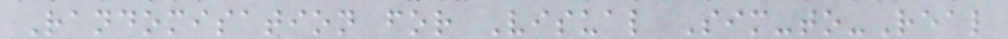Randomisation for Visual Sim-to-Real
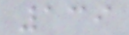139
